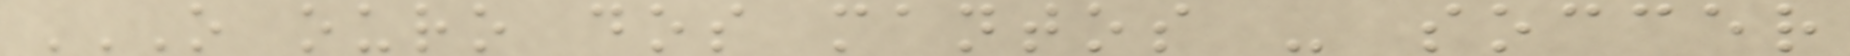O OURO DOS MANTOS - SOCCER
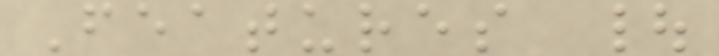Features |
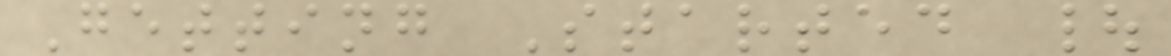Getting Started |
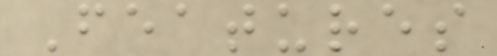Features
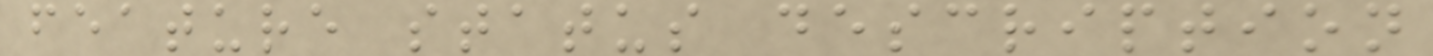feature status description
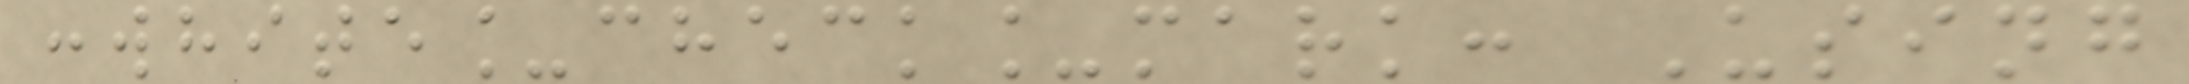:white_check_mark: Using
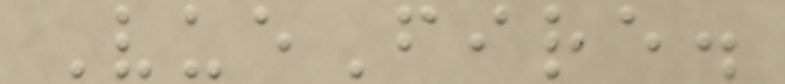VueFire.
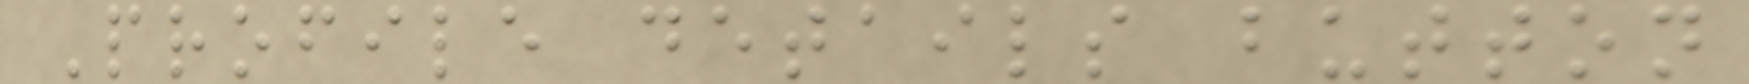Profile details button
